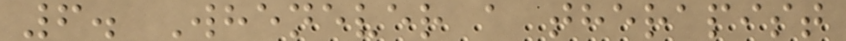6. Whenever a therapist
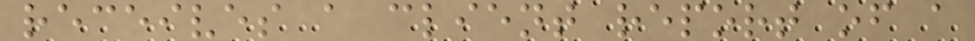receives a client report of a
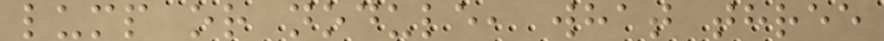lump or nodule, what three
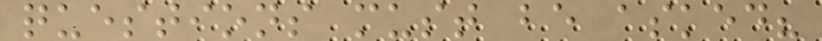questions must be asked?
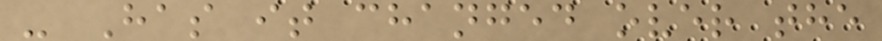- Has it changed over the
